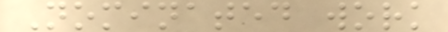Nominated work
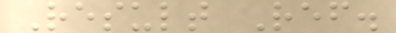Result Ref.
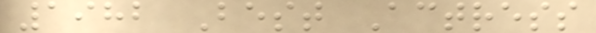1982 Best Actress
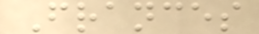Frances
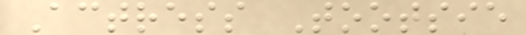Actress Tootsie
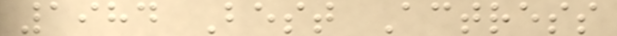1984 Best Actress
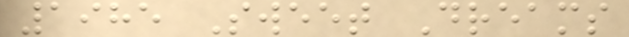1985 Sweet Dreams
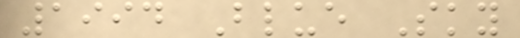1994 Blue Sky
